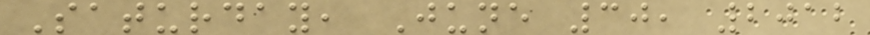Saturday, June 30, 2012
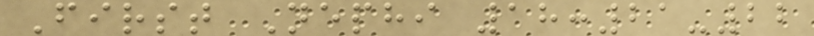First Nephi 18:21-22
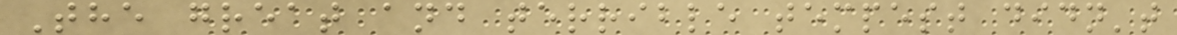The great and terrible tempest didn't
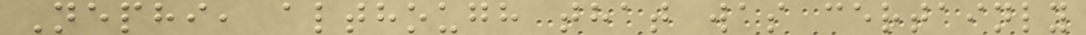Nephi, although that was certainly
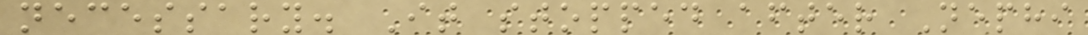necessary. It stopped after Nephi
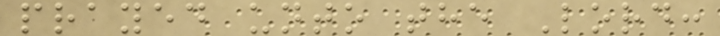prayed unto the Lord:
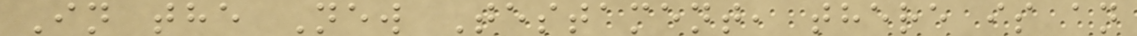In the New Testament, there is an
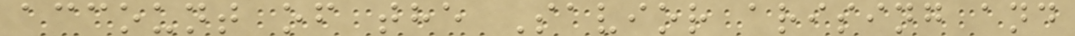account of the Savior arising and
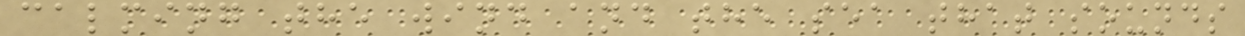calming the wind and the sea that sounds
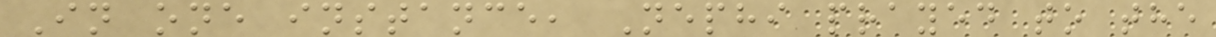In one instance, Nephi prayed to the
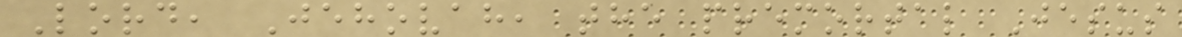Lord, Jehovah, the premortal Jesus
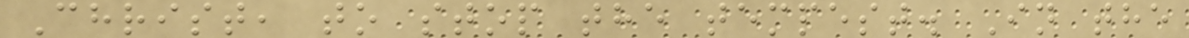Christ, to stop the tempest. In the
